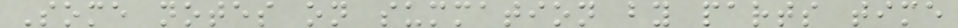Some notes on summation by parts time
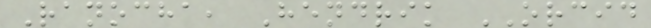Ranocha, Hendrik ORCID
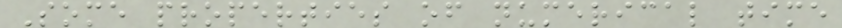Some properties of numerical time
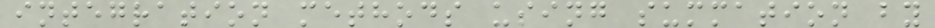integration methods using summation by
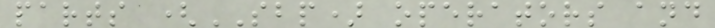parts (SBP) operators and
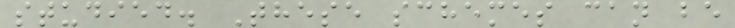studied. These schemes can be
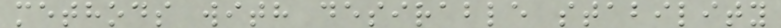methods with desirable stability
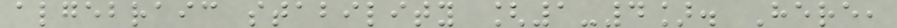algebraic stability [1-4]. Here,
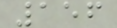156
